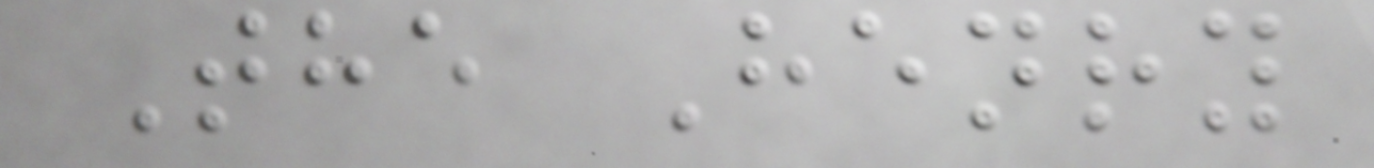The Henry
